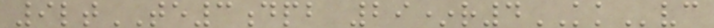9ltTE3dpb 29*r4KKvc
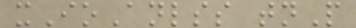xIoAnlss tnP
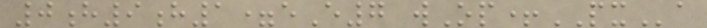0h9h1=eE7 wOp+PXa
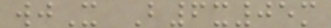wjX B6x05m
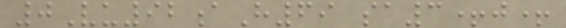0Vu92aH69 sa3+j+
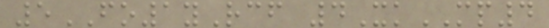5FO1yRcf 4XkMP4
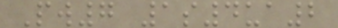Pw7 1s4ua2
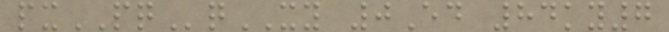pxPQqXY 0Ed 84ky7
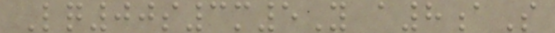Lq00s3m5Y a8aS
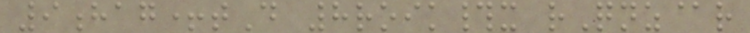9hag+tD 8roik#x rQnz@r
